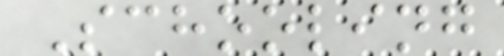Schooling
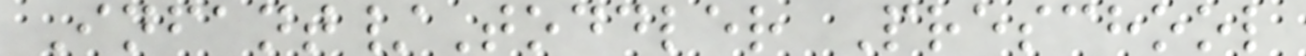Infant/Toddler Preschool
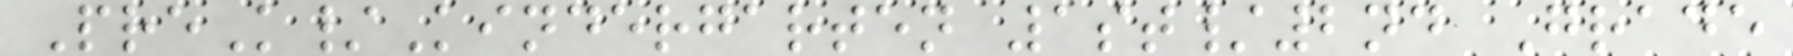PreK/Kindergarten 1st/2nd Grade
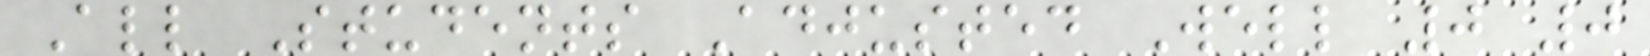All Students Adjusted Well 0 0
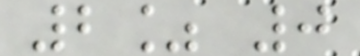2% 0
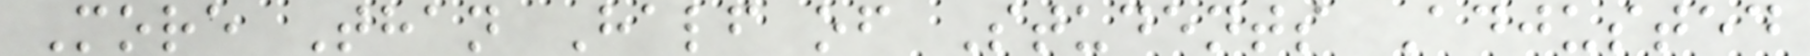More Than Half of Students Adjusted
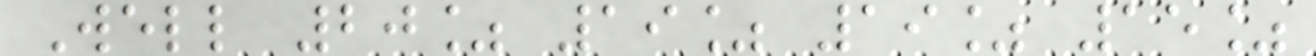Well 20% 19% 19% 15%
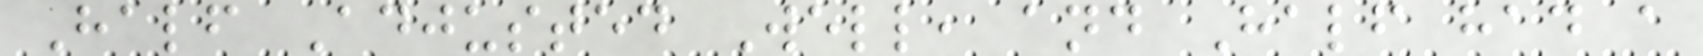Half Adjusted Well, and Half had a
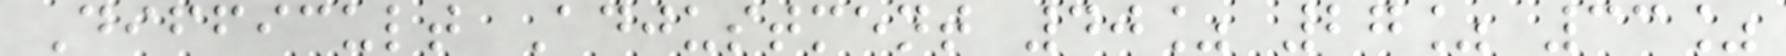Difficult Adjustment 40% 27% 33%
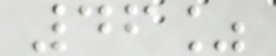46%
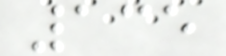135
